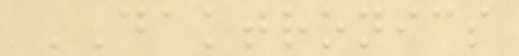DAKTRONICS
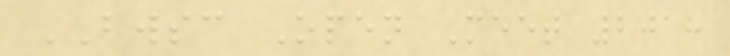BWSC Open Meet 2018
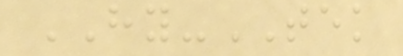HY-TEK
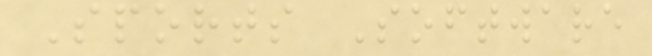Sports Software
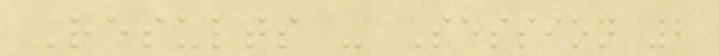Results - Session 2
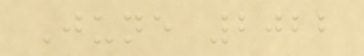June 2022
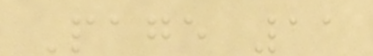Page 11
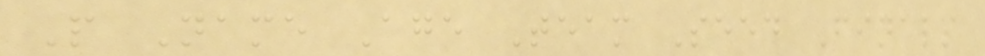P Name Age Team Seed Finals
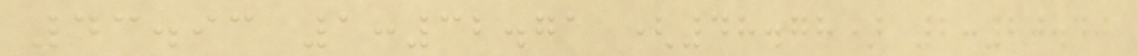43.93 1:32.71 (48.78) 2:20.40
